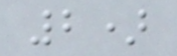2)
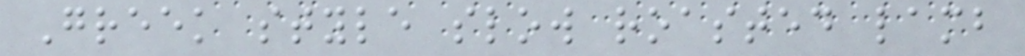Greek style slow roasted lamb
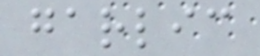garlic
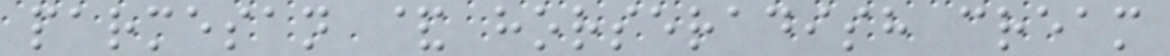parmesan & horseradish cream
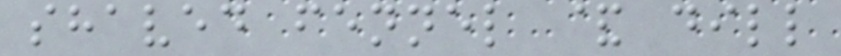shaved fennel & dill
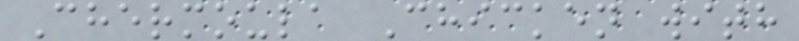Chermoula Chicken with
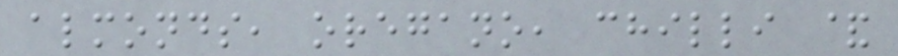almonds, oregano, chilli &
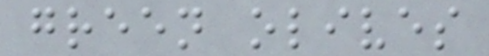green olives
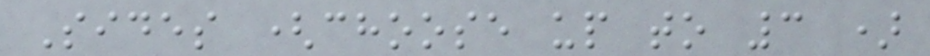Sides (choose up to 3 )
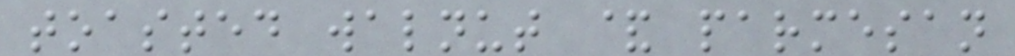toasted walnut & parmesan
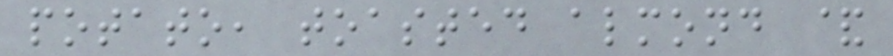potato, toasted almond &
